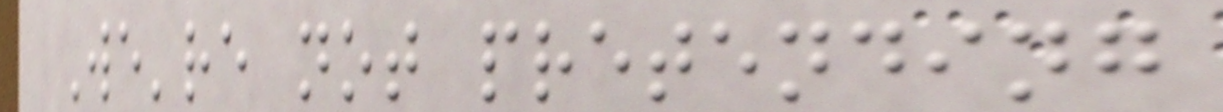We're not pretending
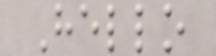Hello
